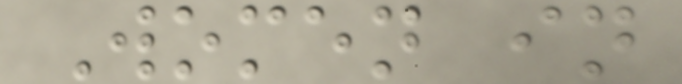Women in
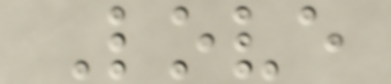Love
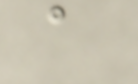a
